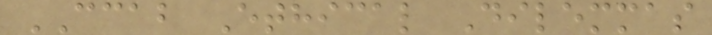CCAB Ethical Dilemmas
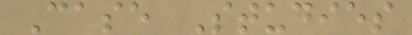Case Studies
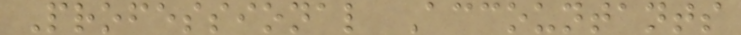Professional Accountants
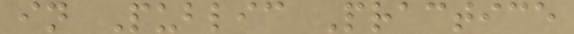in Public Practice
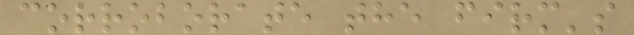corroborate the firm's
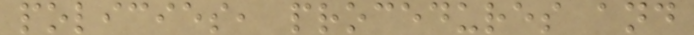policies, procedures and
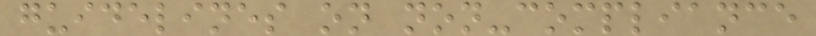guidelines on non-compliance
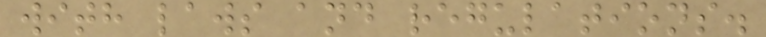with laws and regulations.
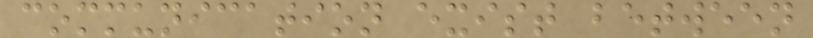communication exist between
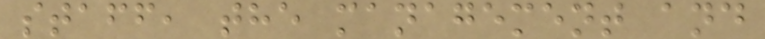staff, the management and
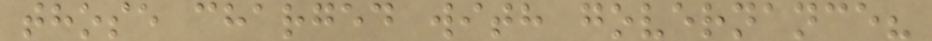those charged with governance?
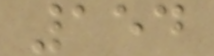154
